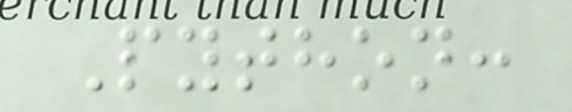Python:
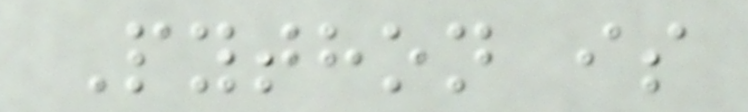Python is
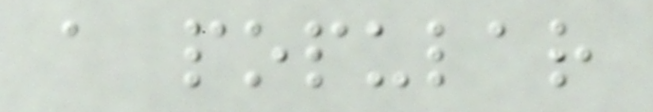a popular
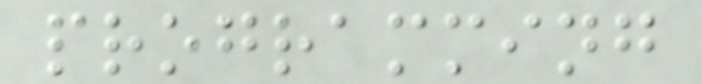programming
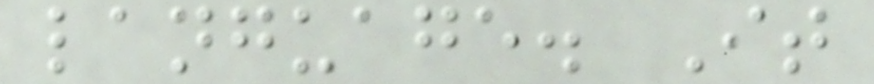language. It
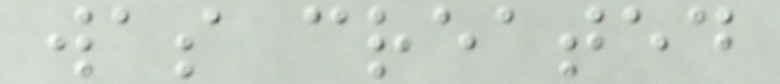was created
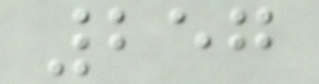257
